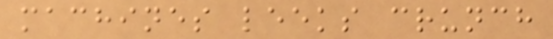machines leeks crunch
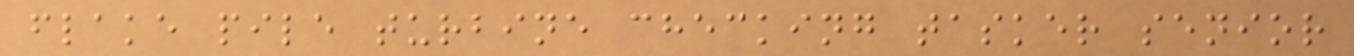flake pile turbine checking tasker senior
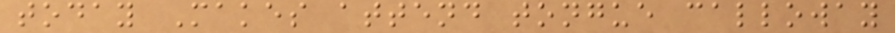today Makes attend tongue calloway
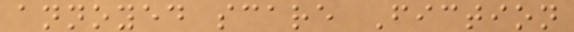annoyed scare Fiction
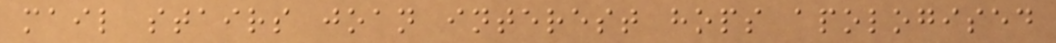mail stairs joan interest hops apologised
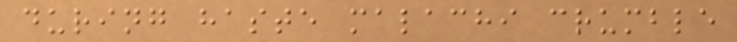during haste malachi crumble
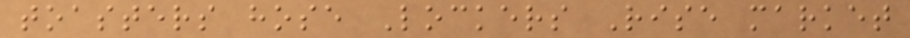toasters hose Lockers Rise market
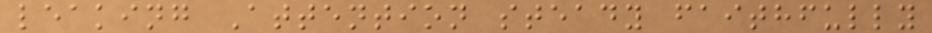leaking Attention steady faithfully
